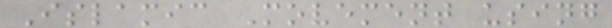Islamic Movement using
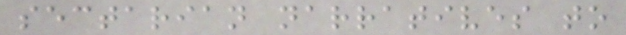sectarian narratives to
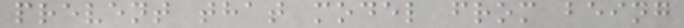prevent that model from being
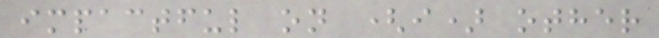impactful on (i) other
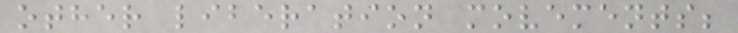other liberation movements;
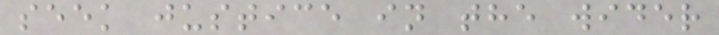seek justice in the wider
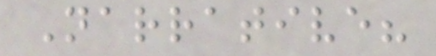Narrative?
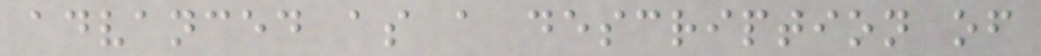advanced as a description of
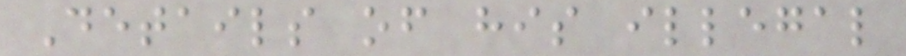Details of his illegal
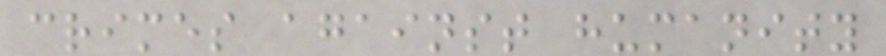crimes against humanity
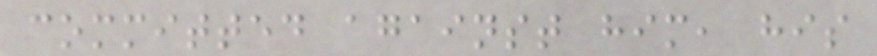committed against him, his
